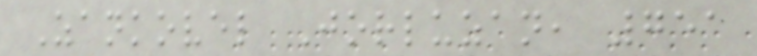Zankovel Jorluzan, 751
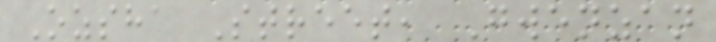Ozsha Street, Gwenzan
